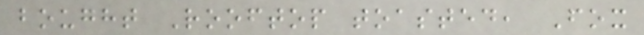bought Rooftop toasted, Fox
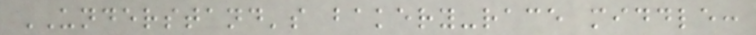UNDERSTAND's bakery-race middle:
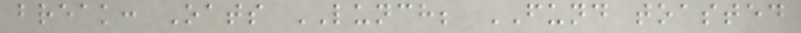break: Oats LUNCH; FUND toasted
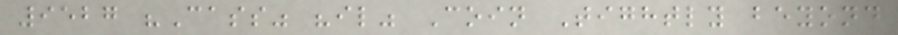9527 "Cass" "il" Coin Tightly beyond
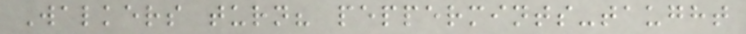Walkers turn? peppermints-taught
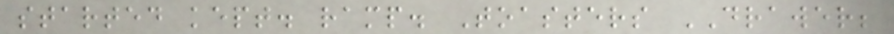started kept. ramp. Toasters DRAWER;
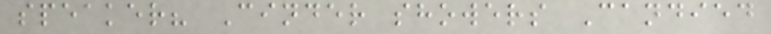speaker? Cinder showers Candied
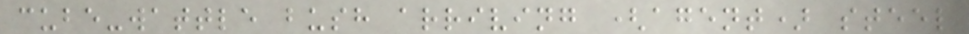cube-wattle bush arriving (agent) steel
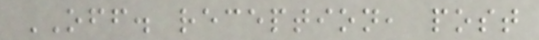OFF. reception, post
